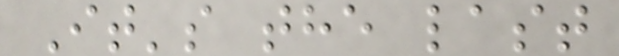It's the last
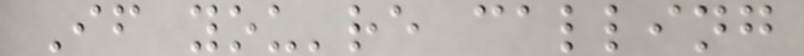If you're calling
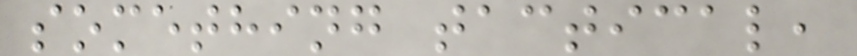something tactical,
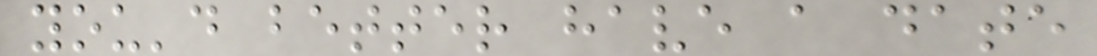you'd better have a date
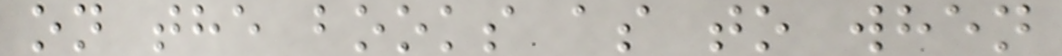on the books as to when
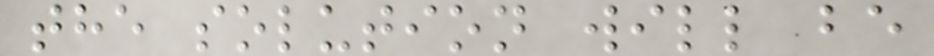the solution will be
